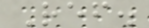Ref.
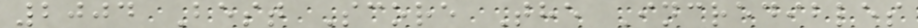2004 Best Score The Incredibles
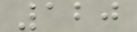120
